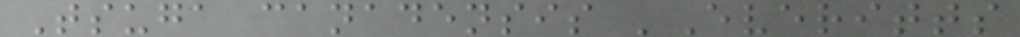Tsuga canadensis 'Everitts
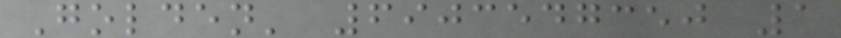Golden' 6903547350 1
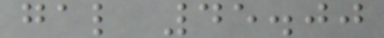gal 45.00
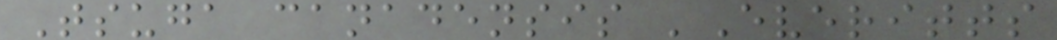Tsuga canadensis 'Everitts
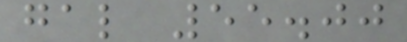gal 55.00
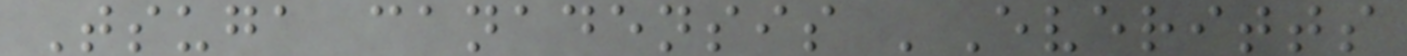Tsuga canadensis 'Everitts
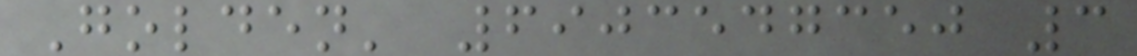Golden' 6903547350 3
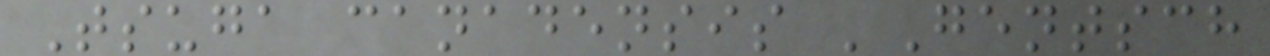Tsuga canadensis 'Gentsch
